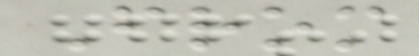From
